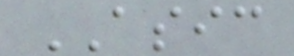ASIC
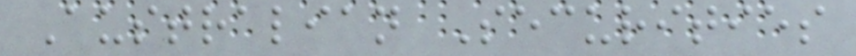Australian Securities
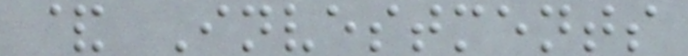& Investments
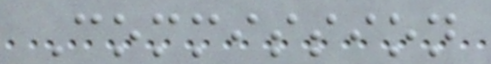Commission
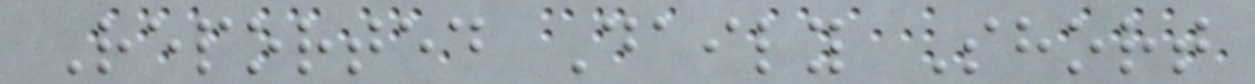Reported Daily Short
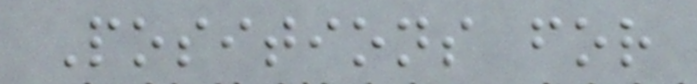Positions for
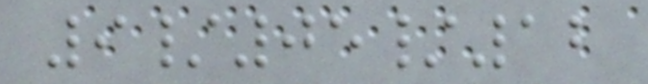9/05/12
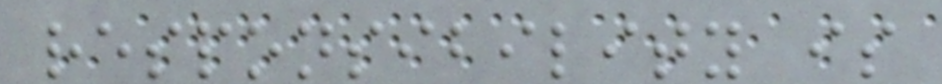responsibility is
